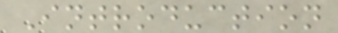Introduction
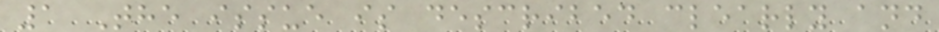1 The issue is described clearly and
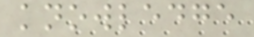knowledge
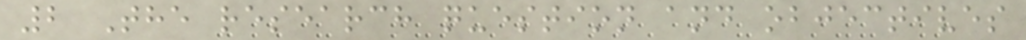2 The research question and objectives
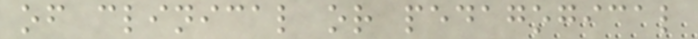of clinical or pedagogical
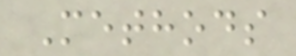Methods
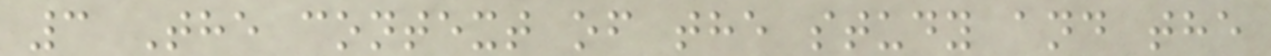3 The context of the study and the
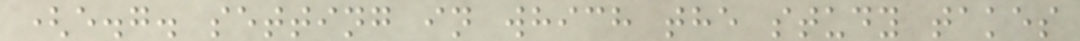(e.g. setting in which the study takes
